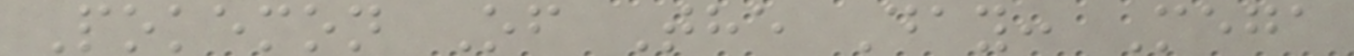Pokemon Of The Day: Mega
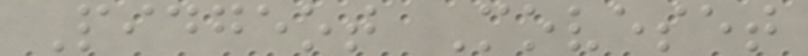Pidgeot Moveset
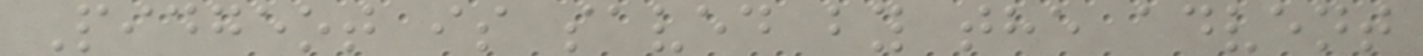Pidgeot is saved by the advent
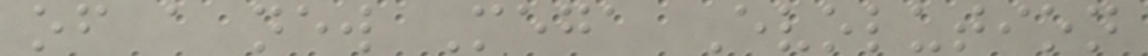of a new Mega Evolution
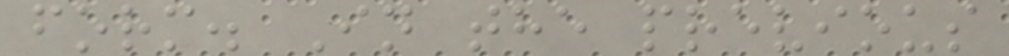form. In the previous
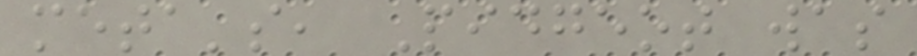meta's, Pidgeot was
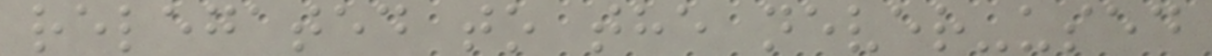relegated to the never-used
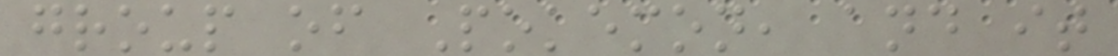group of Pokemon, and it
